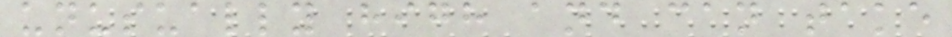unusually high and can take
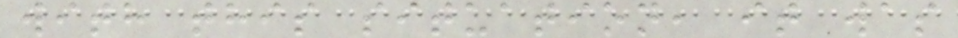with this situation, it was
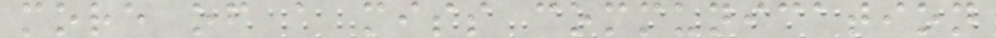more of a miss communication
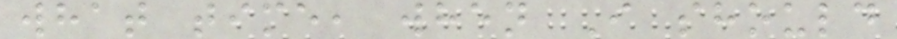what time, when I should
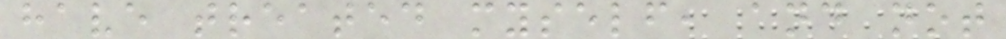have treated myself, and not
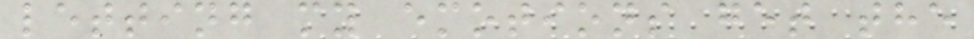letting my emotions get the
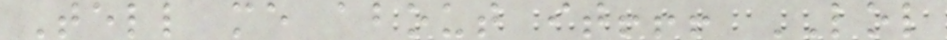Tell me about it!!! LOL
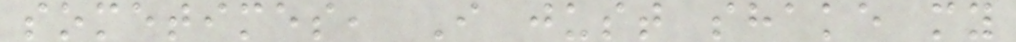sometimes, I just shake my
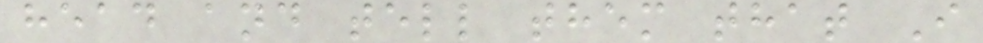head and tell them that I
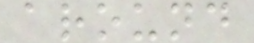around
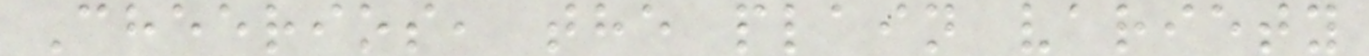Cheerios, the plain variety
